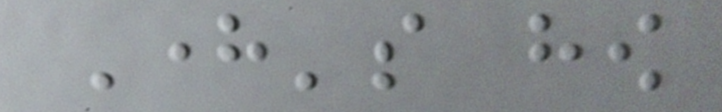Here's how
